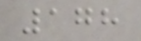178
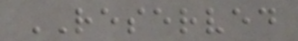RESERVED
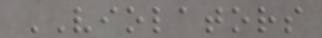VIOLATORS
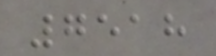7518
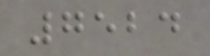7524
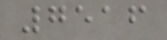7516
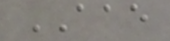AAE
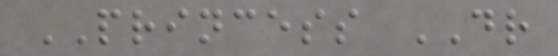PRINCESS DR
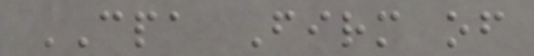CPA Firm of
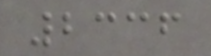2336
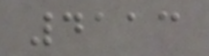4113
